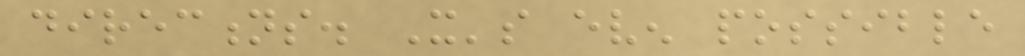directions. It's even possible
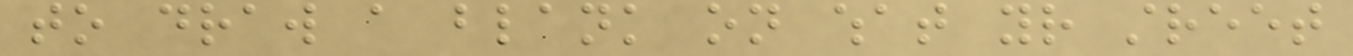to draw a blank on what your street
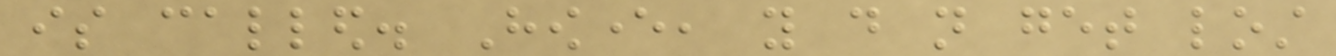is called. However, you do not get lost
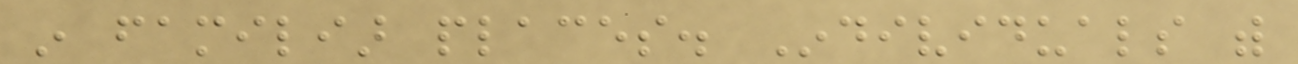in familiar places. Individuals with
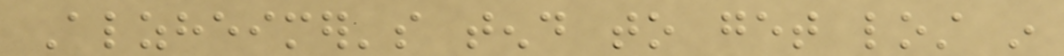Alzheimer's tend to get lost in
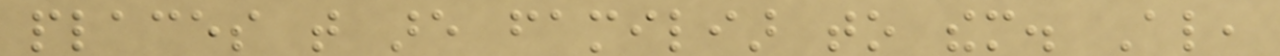places that are familiar to them. Also,
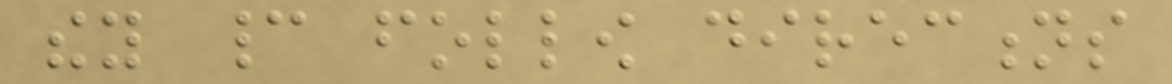they cannot follow directions
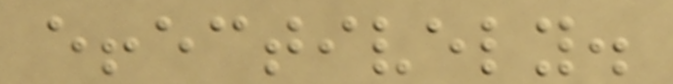effectively.
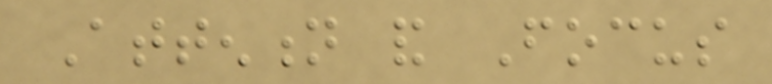Attention and Focus
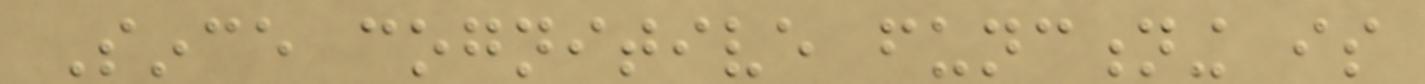Since cognitive functioning is
